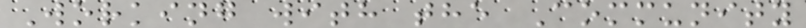Working with the Community
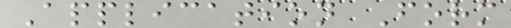Application Form
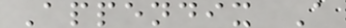Appendix A
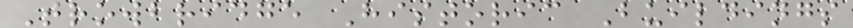Trowbridge Historic Buildings
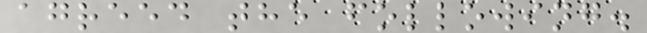agreed the following.
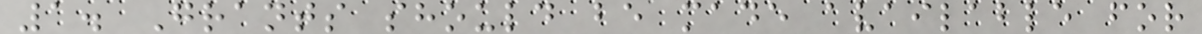1. Grants should be made available for
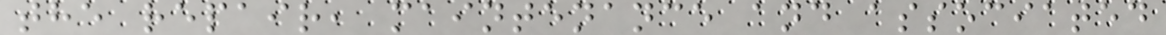the repair, maintenance and associated
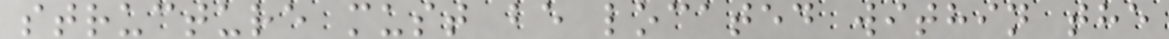structure must be located within the
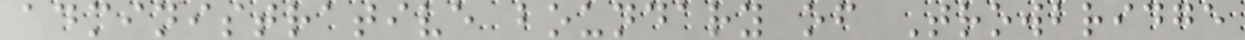administrative boundary of Trowbridge
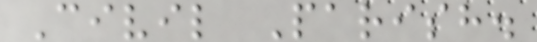Civil Parish.
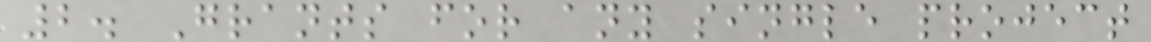2. Grants for any single project
